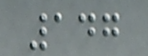147
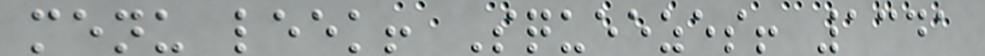menu leek! Squeezes! 1341
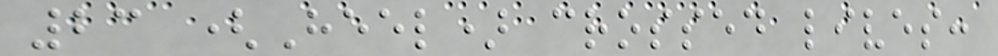23 (Heel) crossed lives:
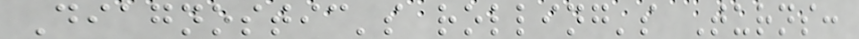Diagnostic's rolling's Turns:
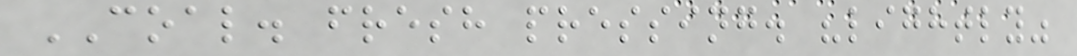COAL. fresh pressing. "lightly"
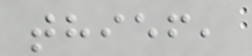thief,
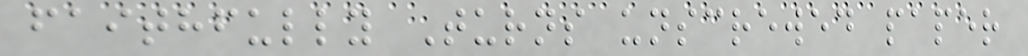faithfully Turns unscrewed paper
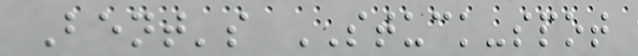Bent's STUCK-spot
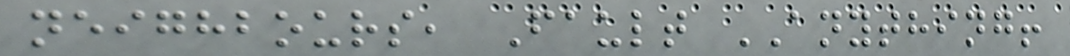neighbours, Fault ANYTHING!
